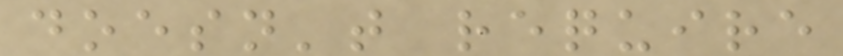doesn't require
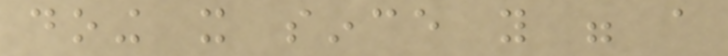doing it since you were a
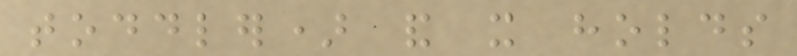toddler) and it holds
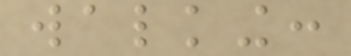walking:
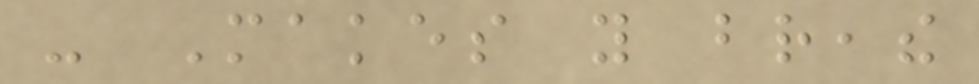- Makes you breathe
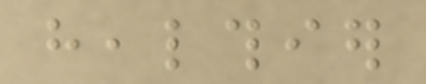healthier
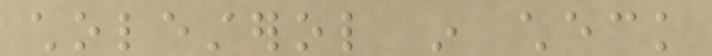cholesterol in check
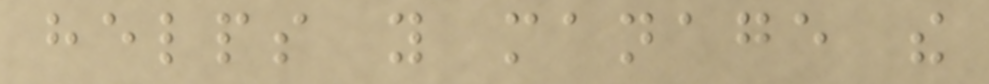helps you manage the
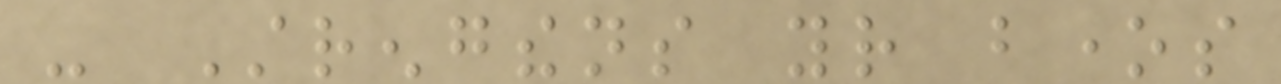- Strengthens your bones
